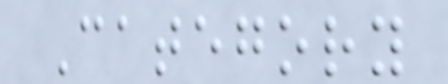Category
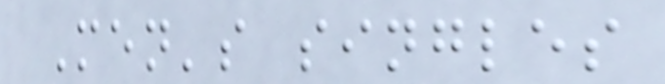Men's singles
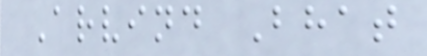Arvind Bhat
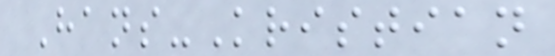Hans-Kristian
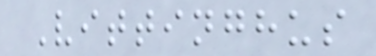Vittinghus
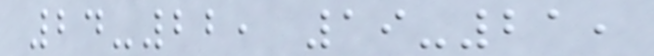24-22, 19-21,
